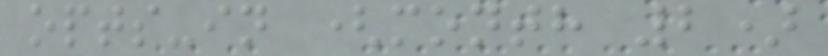opts-in (month 2)
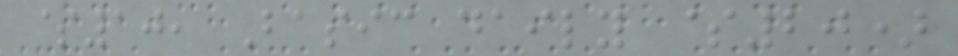$10, Basic daily $20)
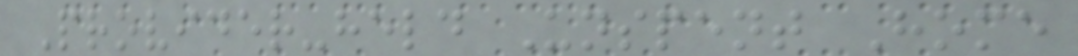Provider-held Unspent Home
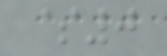$0
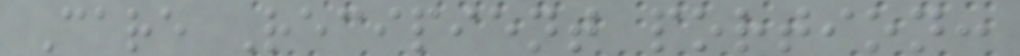Care Recipient portion:
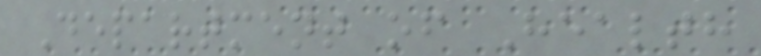Department of Health
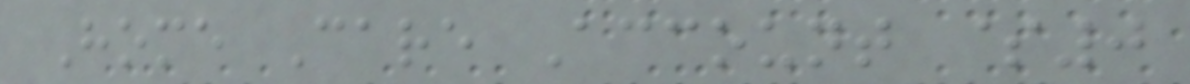Home Care Account $0
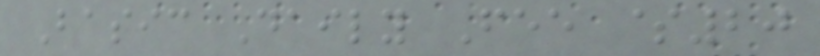Basic Daily Fee $20
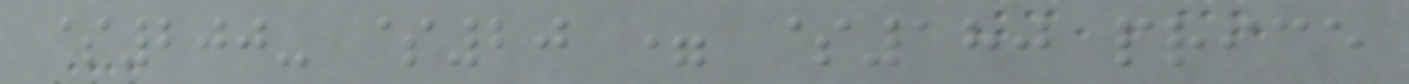$200- $20 = $180 price
